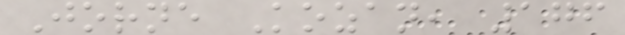Jorne Kozan, 176
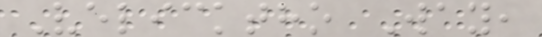Velicktho Way,
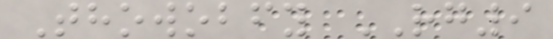Thowobfy RG9
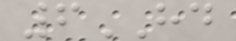6HD
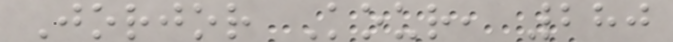Jorjor Kour, 280
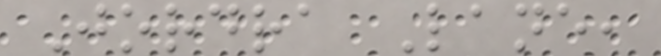Jordra Lane,
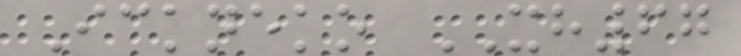Ickneko XH67
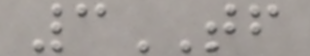3TF
